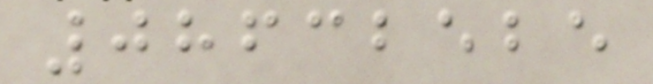08632525
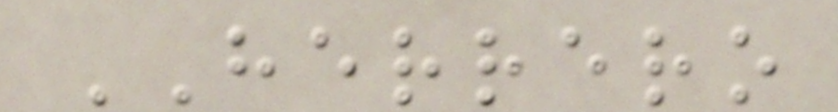HERRERO
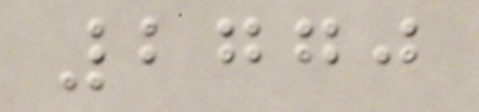2770
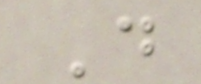D
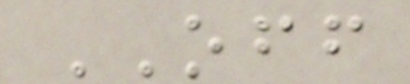OFF
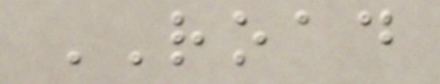ROAD
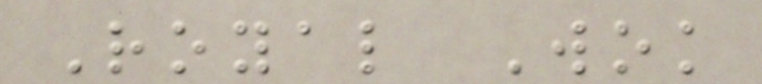Royal Wok
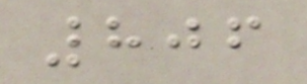806
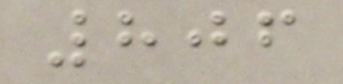806
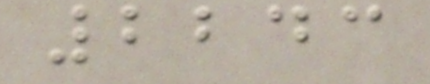2243
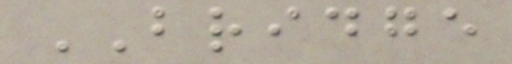BRIDGE
